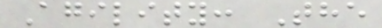Agility: The
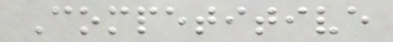Competitive
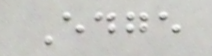Edge
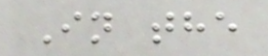In the
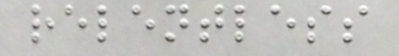relentless
